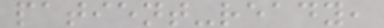patient-ready,
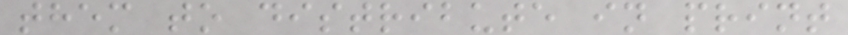them to distribute in print
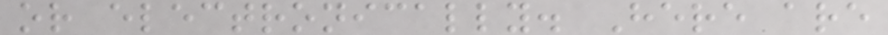or electronically. Here are
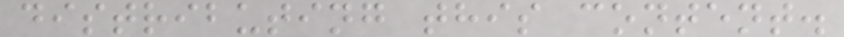distributing this content.
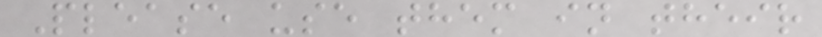Please use them in their
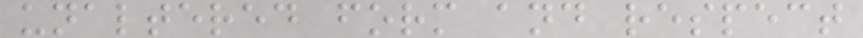unaltered form and respect
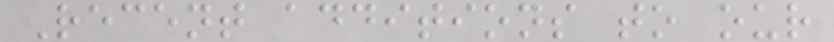Recent additions to our
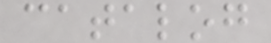catalog
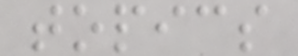topics
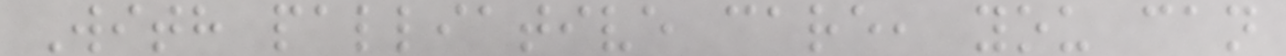With palliative care, you can
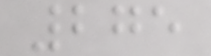275
